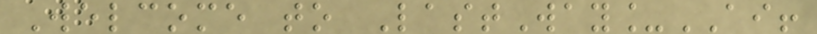Welcome to LastWay_AI!
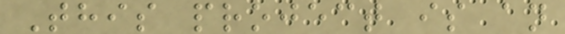This project is an
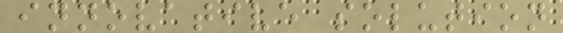innovative solution
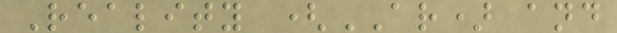Reality (AR) and
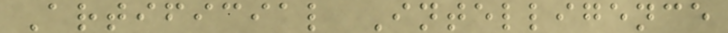Artificial Intelligence
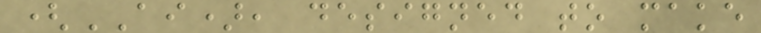(AI), designed to make
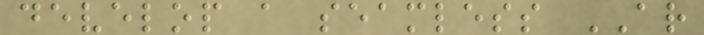develop a seamless AR
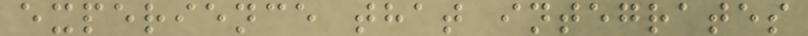experience that integrates
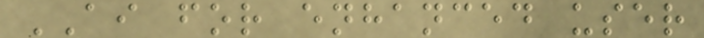AI for enhanced user
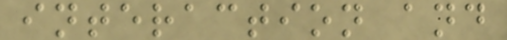interaction and
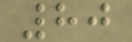80
